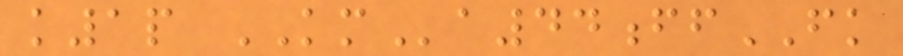k1p KMa44ffFK
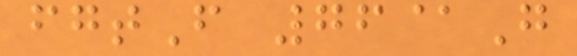fgtF 76@G
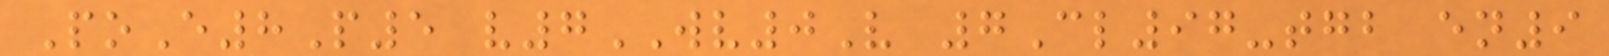PoE8P5 v7WV0V 7Cl97-tgb en9
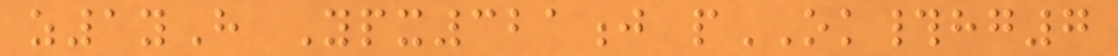z1yH Ypx321j pOK#hg7
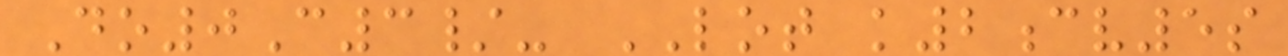Do0C3/- LOT k2cv5s
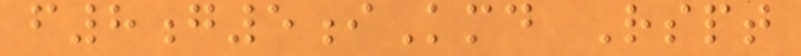f8g5iKmd Rspt
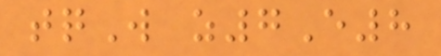tqW z7E8
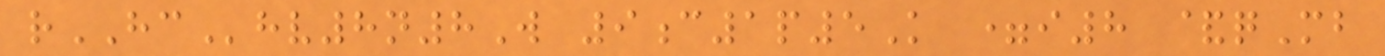rHChv8n8W 9c1p5K =i8 &qMb
